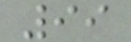99
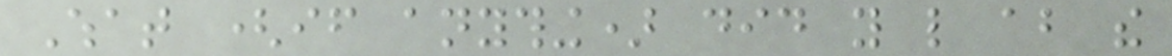What (if anything) did you like about the
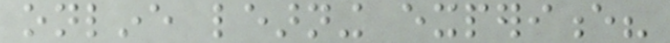online learning experience?
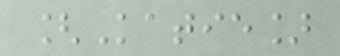[Katie]
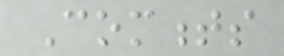Comments
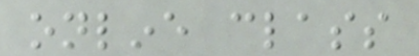online class
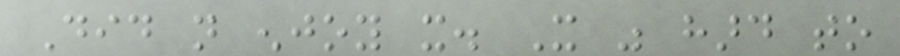Did not enjoy it. It was hard to
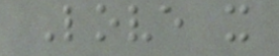Love it
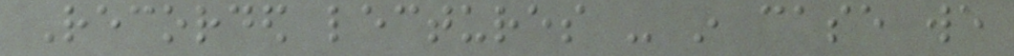Recorded lectures - in case we
